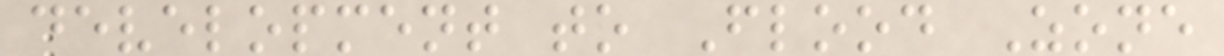development to Flood Zone
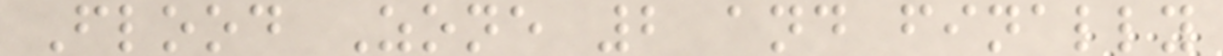Flood Zone 2 and finally
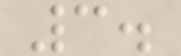3.
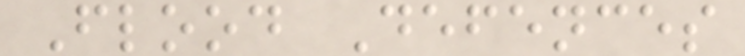Flood Defences
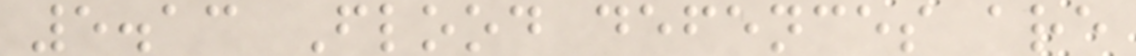5.13 Flood defences are
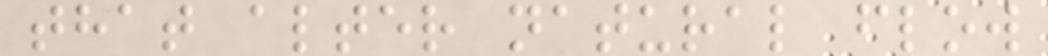that alter natural flow
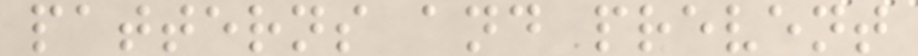patterns and prevent
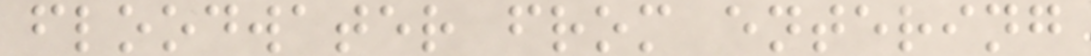floodwater from entering
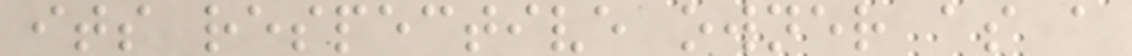its respective owner as a
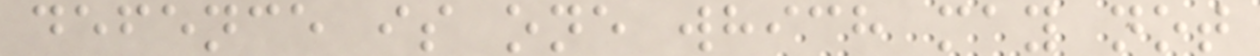defence is one which may not
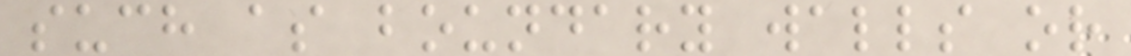such as boundary walls or
